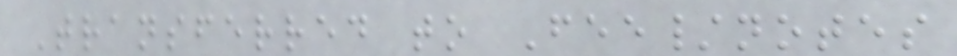Transferred to Fee/notes
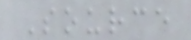Source
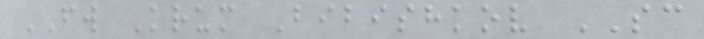FW Krum Bibishkov SC
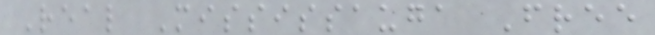Real Mississauga Free
